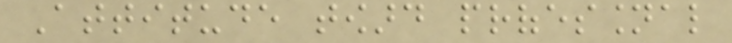Attitude toward professional
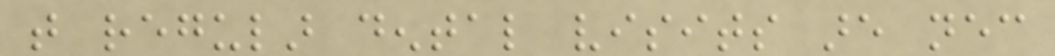that regular dental visits are necessary
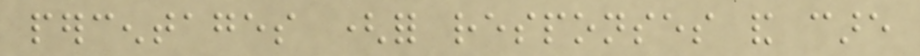percentages (for responses and care
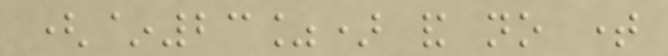(~23%) and no time
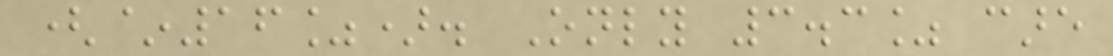(~16%). Only 3.3% care
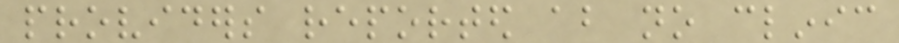providers reported about no clinic
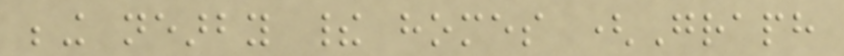being nearby their homes (Graph
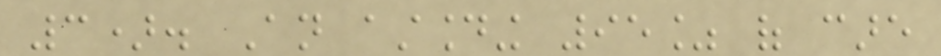3). An astounding 95% of care
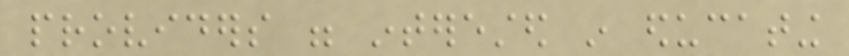providers were interested in educating
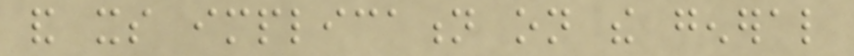and its implication on the general
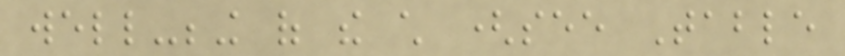well-being of the child (see Table
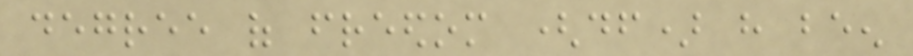degree of freedom (df) have been
